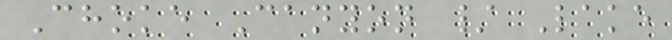Choke Canyon / Lake
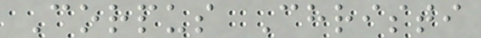Corpus Christi
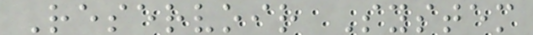Reservoir System
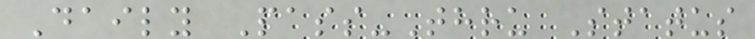Daily Pass-Thru Status
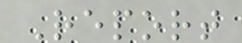Report
